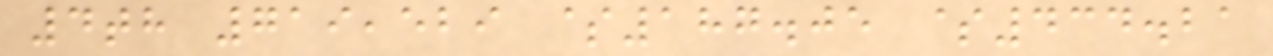4th 719,529 $187.05 $434.21
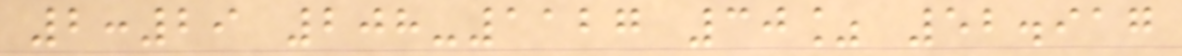2:29 208-1127 30% 52.917
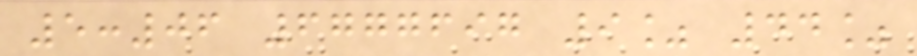5:06 6777697 9% 44%
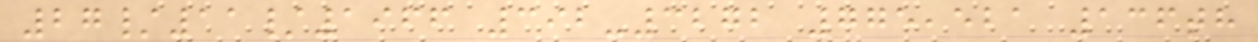27/11/1966 392-3272 775,521 136th
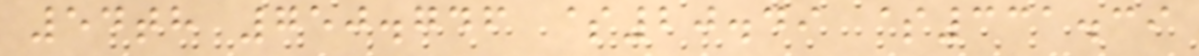54th 750.746 $20.49 $331.39
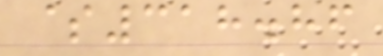$318.86
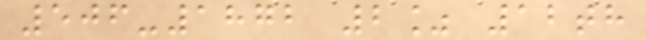506-1872 2% 12th
